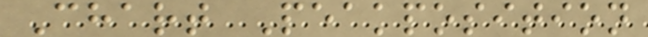Chart Peakposition
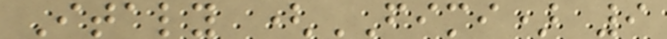Italy (FIMI) 9
